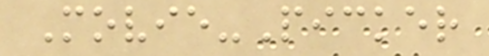Movie-Picker
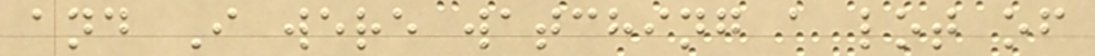and I were watching a lot of
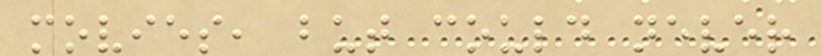movies, but could never
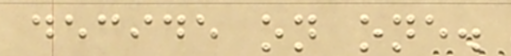decide on one.
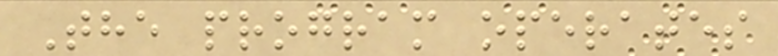The program operates
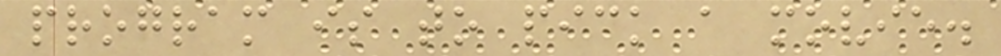program is to pick a movie.
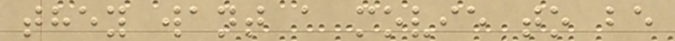they want a movie to be
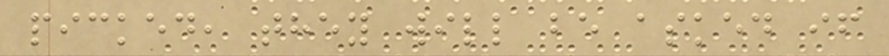picked, they will be asked if
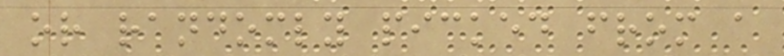or randomly picked from a
